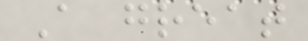A great
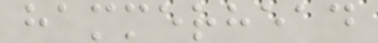hammerhead
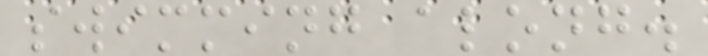swimming along.
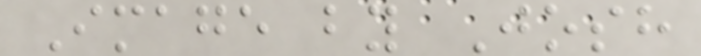Image by Josh
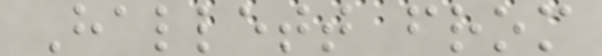Hallett from
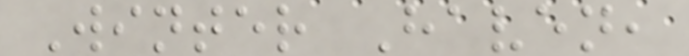Winter Haven,
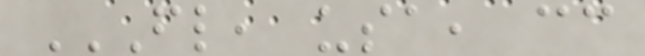FL, USA, CC
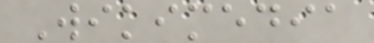Wikimedia
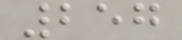257
